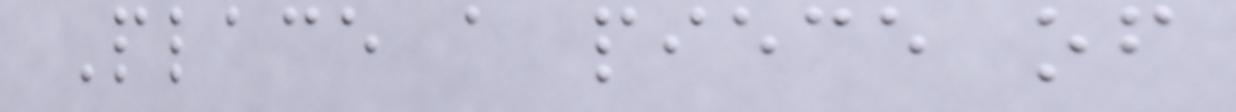Place a piece of
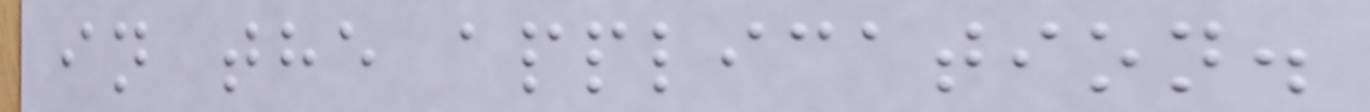in the application.
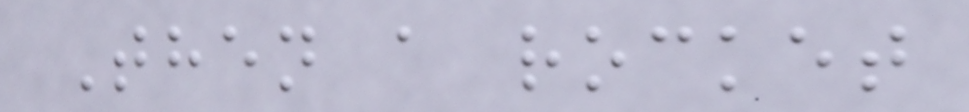Then a rocket
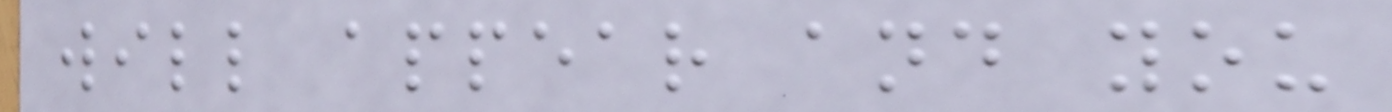will appear and you
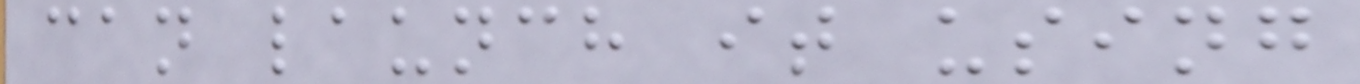can launch it using
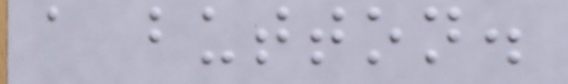a button.
